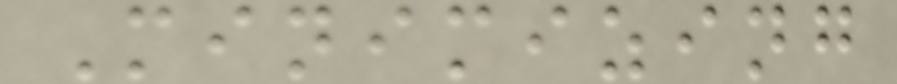Minimizing
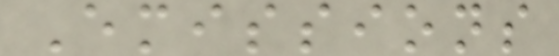Emissions
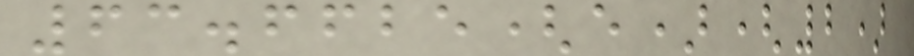63.6625(e)(2)
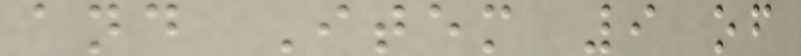and Item 9 of
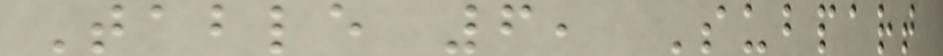Table 6, Subpart
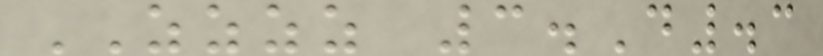ZZZZ 3.D.3
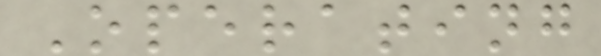Operating
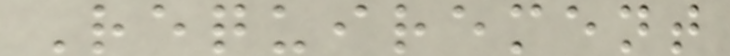Requirement
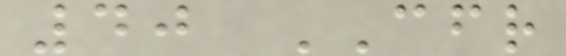40 CFR
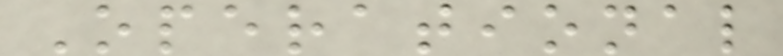Operational
